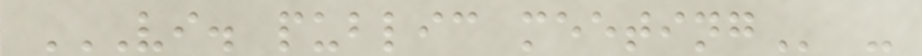VI. PUBLIC MEETING -
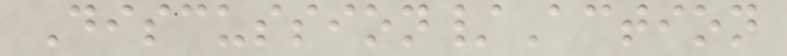Discussion/Action
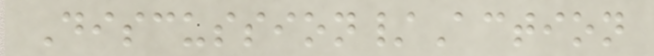Discussion/Action
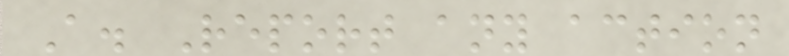A. Report any action
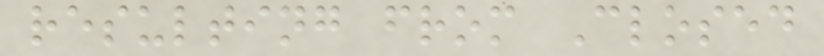resulting from Closed
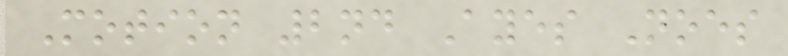Motion 2nd Ayes Noes
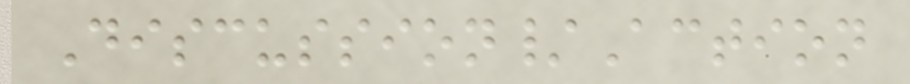Discussion/Action
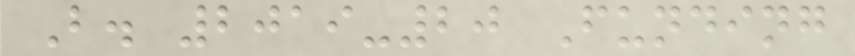B. 2019-20 Funding
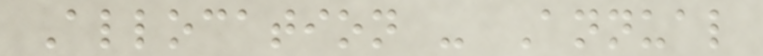Allocation - Annual
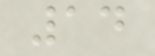14
